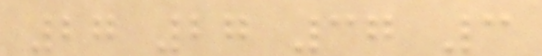27 27 37 3
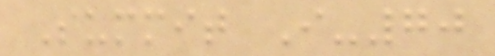Summit I-70
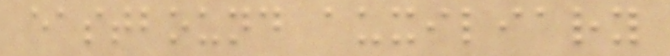eastbound auxiliary
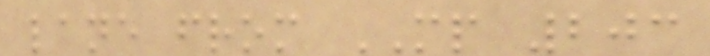lane from MP 203
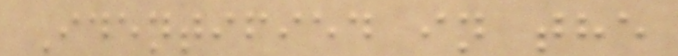Identified in the
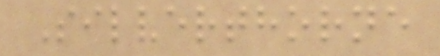Silverthorne
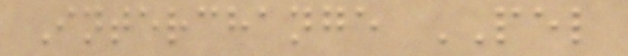Interchange PEL
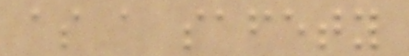as a safety
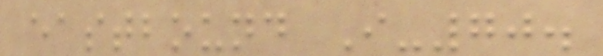eastbound I-70.
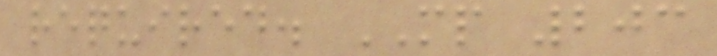required. MP 203
